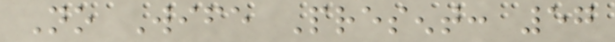No Wife Present: 57
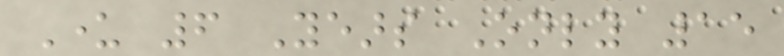Under 6 Years Only 15
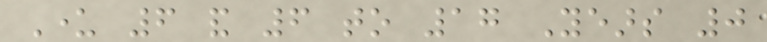Under 6 and 6 to 17 Years 0
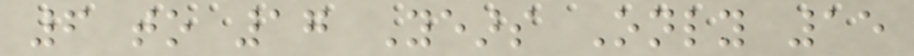6 to 17 Years Only 15
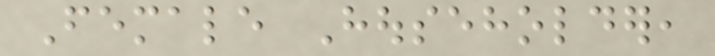Female Householder,
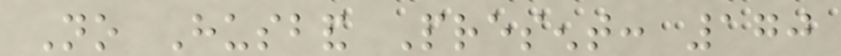No Husband Present: 170
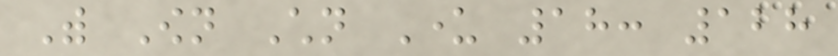With Own Children Under 18: 128
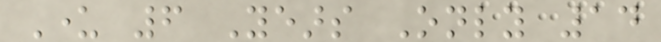Under 6 Years Only 14
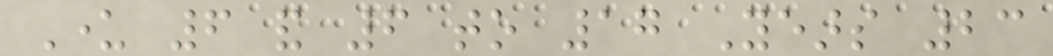Under 6 and 6 to 17 Years 23
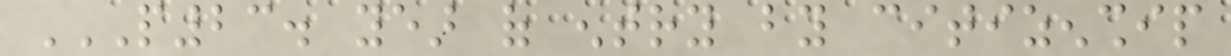P23. YEAR OF ENTRY BY CITIZENSHIP
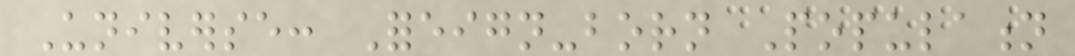Universe: Foreign-born Population
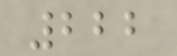222
